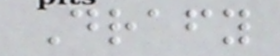Drafy
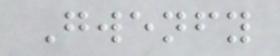Gwenfy
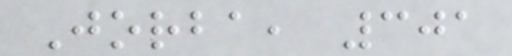Jorba, 301
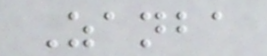Zanba
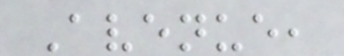Avenue,
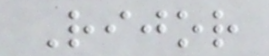Rijor
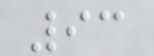93
